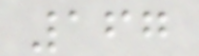167
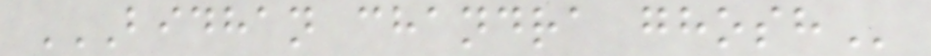BIDHAN CHANDRA GHOSH
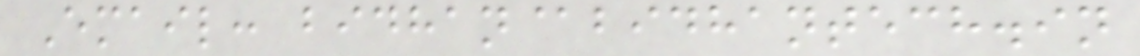Email: bidhan@bidhantech.in
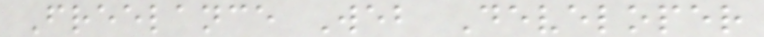Freelance Web Developer
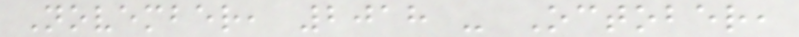November, 2018 - October,
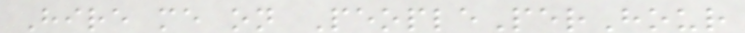Hire me on PeoplePerHour
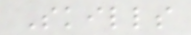Skills
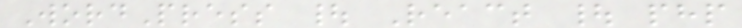WordPress | React | php
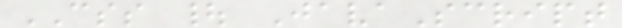CSS | JavaScript
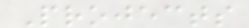Projects
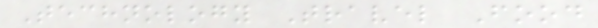Technology Travel Food
